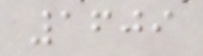1609
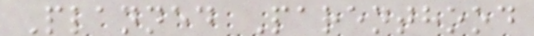Planned Parenthood
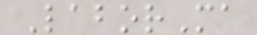LaborMa
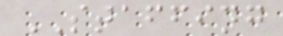STAFFING
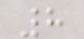8
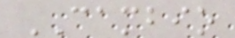CAMBIO
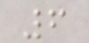6
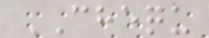CHEQU
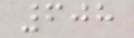608
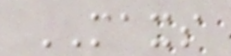MAXS
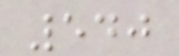540
